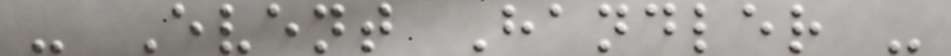- Event Handler -
